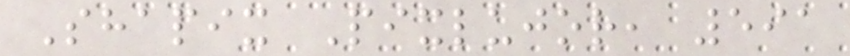Shapix Pixlujor, 591
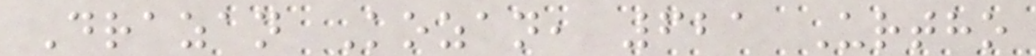Drazan Kozan, 621 Urtho
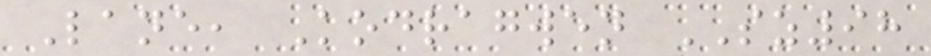Lane, Kodragwen SZ98
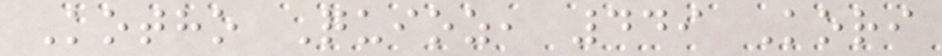Kotho Quioz, 449 Kori
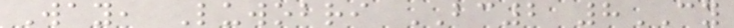Way, Luwobri BC2 8CY
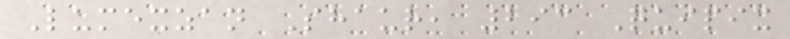Lumexzan Shaur, 293 Quipix
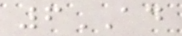6AD
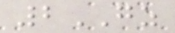2GZ
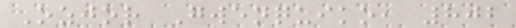Ozjor Gwenquiko, 802
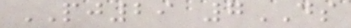PJ29 7DS
